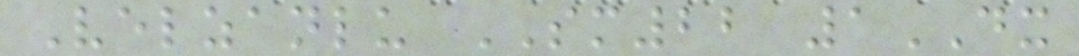Velzanlu SM22 1DX
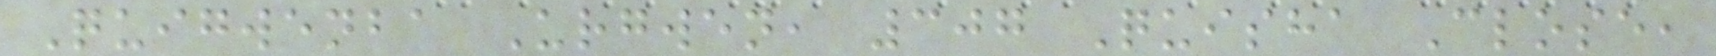Quigwenba Urgwen, 307 Quisha Close,
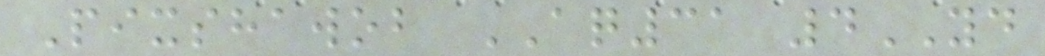Pixshawob AQ31 4YD
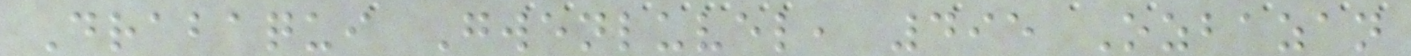Drabaqui Gwenluvel, 495 Ozbazan
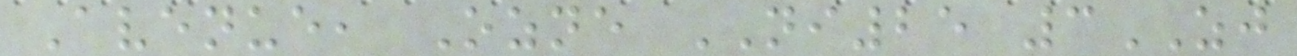Avenue, Ozne NI25 3ZJ
